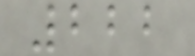222
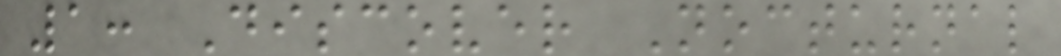1: Discover Nocturnal
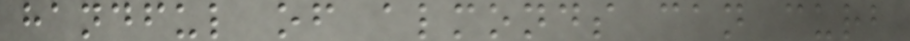handful of almonds can curb
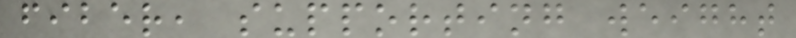fiber, supporting weight
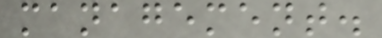management.
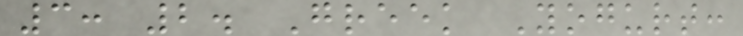3: 2. Greek Yogurt:
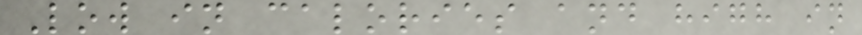Low in calories and high in
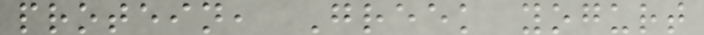protein, Greek yogurt
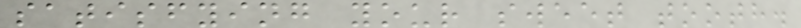satisfying your sweet tooth.
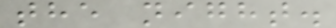the night.
